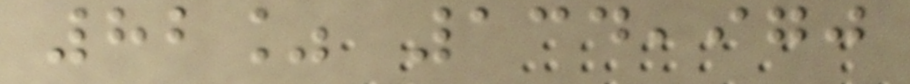82% 134,970
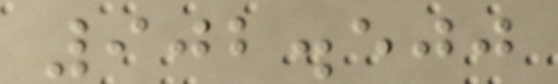902.500
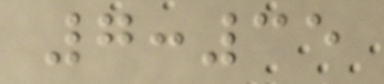7:35
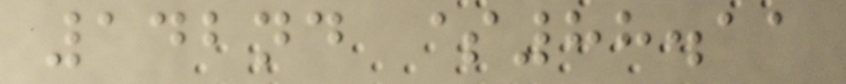142nd $88.11
